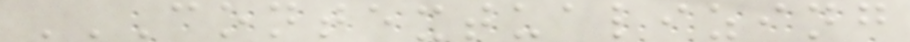CONTEXTUALIZING
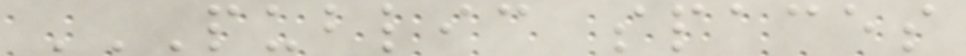PUBLIC SPACES
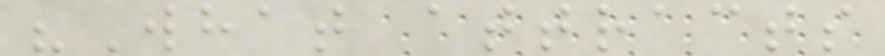"What attracts
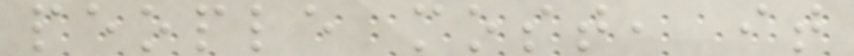people most, it
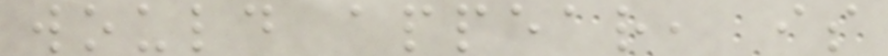would appear, is
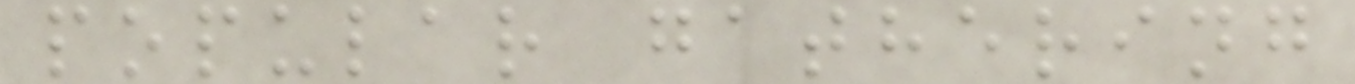popular gathering
